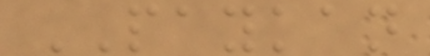PAYKAN
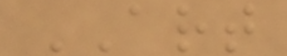ART
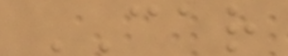CAR
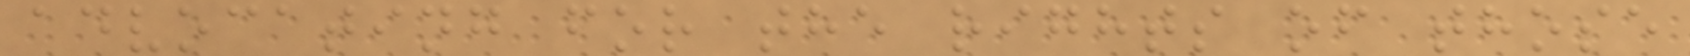advocating for the rights of those
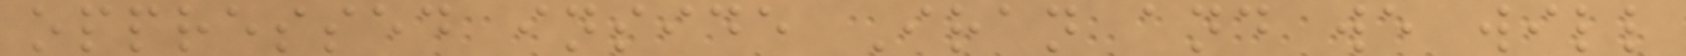oppressed inside Iran and we will
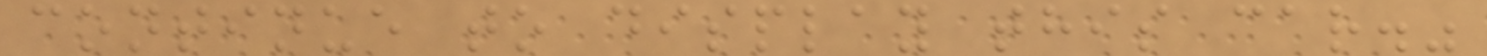continue to display this car."
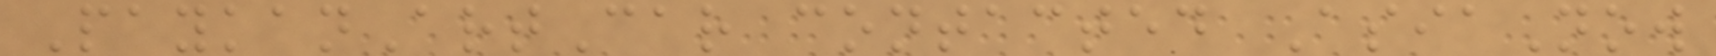PaykanArtCar contacted AsiaNow
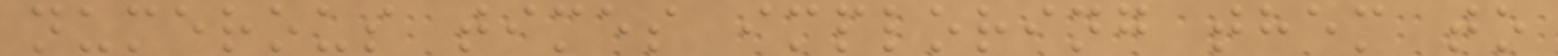numerous times imploring them to
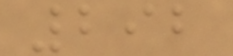292
